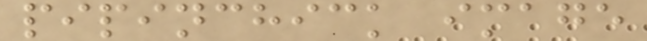pipinchick image
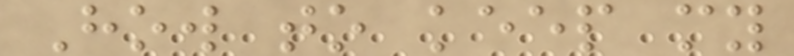How to keep my
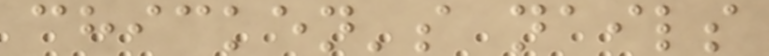chicken's nails
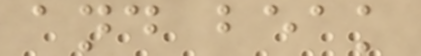and beak
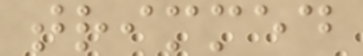trimmed
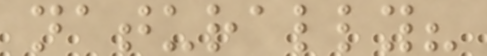naturally?
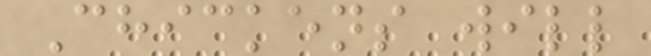Chickens will
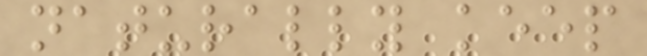naturally keep
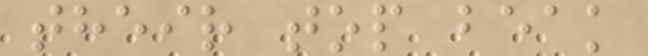their top beak
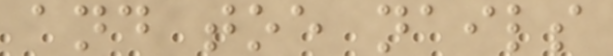and toe nails
